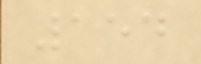154
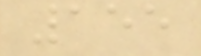155
